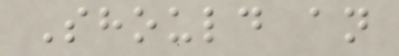Should an
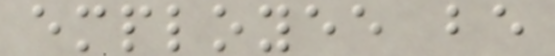employee be
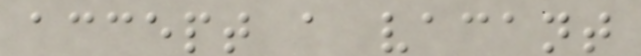accept a vacant
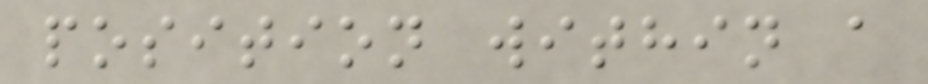position within a
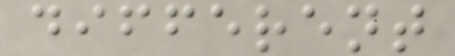different
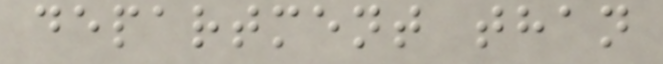department than
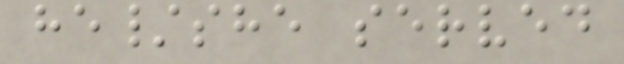he/she served
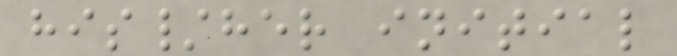his/her initial
